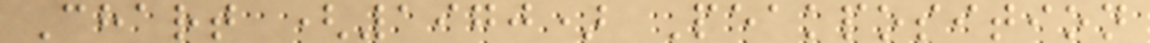Chart (1970) Peakposition
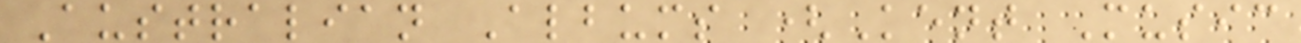Australian Albums (Kent Music
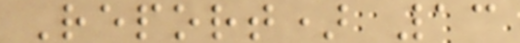Report) 13
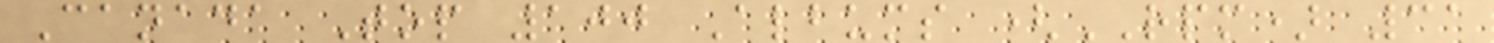Canada Top 100 Albums (RPM) 31
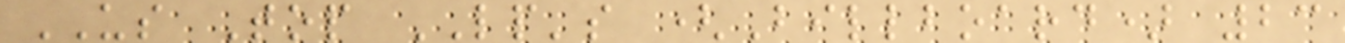US Top LP's (Billboard) 23
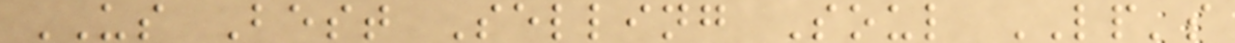US Best Selling Soul LP's
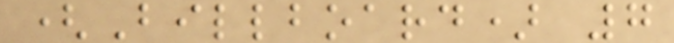(Billboard) 7
